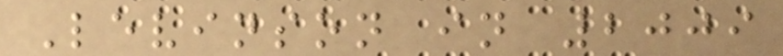Levinson in 2009
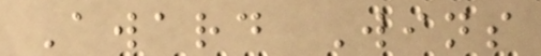Award Wins
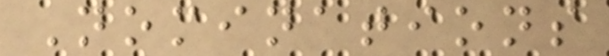Nominations
